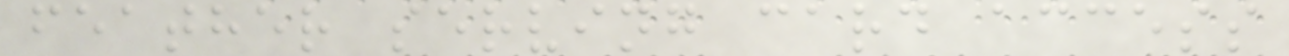feather serving card access
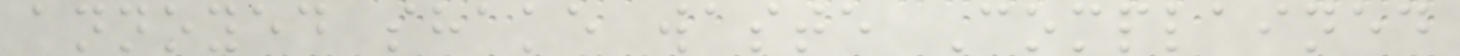annoyed shake waste Complained
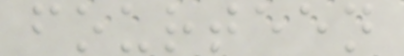fourteen
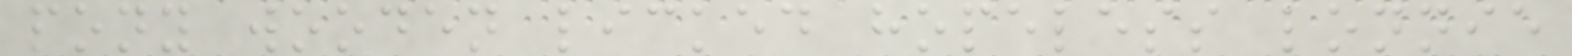pony wooden licked hopeless lonnie
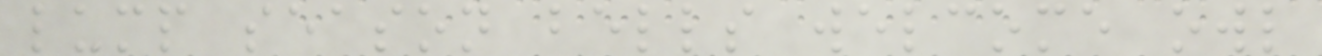lump season bells welcome owl
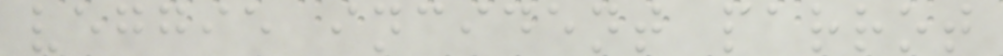veggie incident parrot
